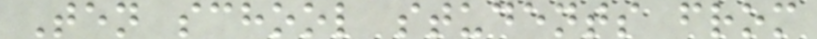Ten school students from
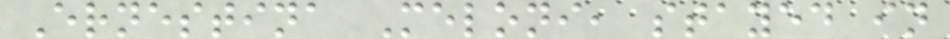Ernestina Meloni, stayed in
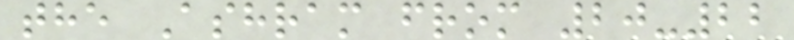the Ashram from 20-22
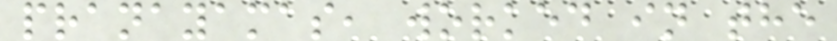pranayamas, worked in the
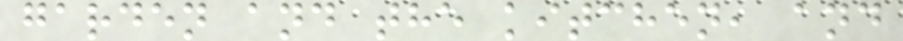garden and the kitchen, and
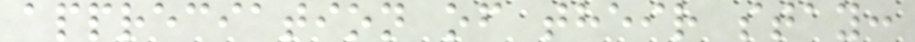appreciation of their stay:
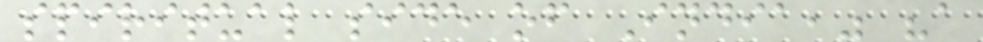spiritual side of India," "a
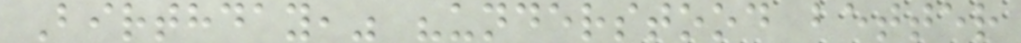Birthday," "understood better
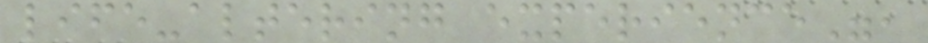life-altering experience",
